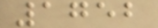1752
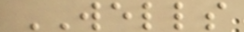WELLS
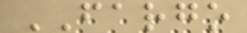FARGO
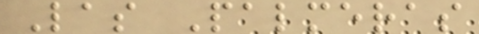Las Palmeras
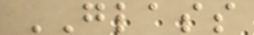GLASS
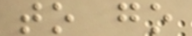to go
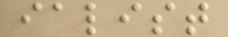ialist
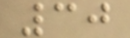30
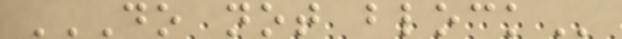DO NOT BLOCK
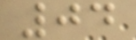04
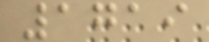1719
